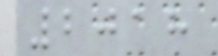2018
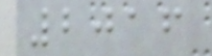2016
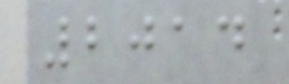2014
